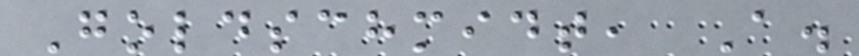Goldschmidt, A.
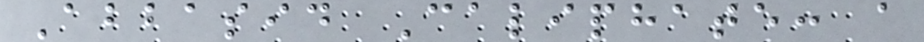Abbasid Caliphate: a
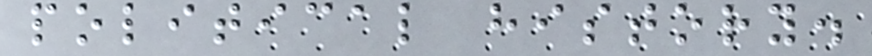political history.
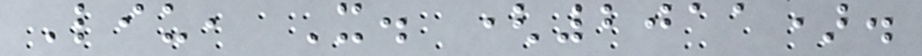Liu, X. (2011).
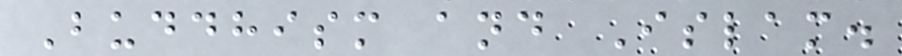Buddhism and Islam.
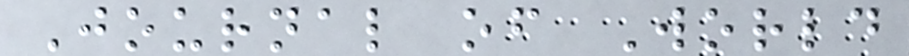Journal of World
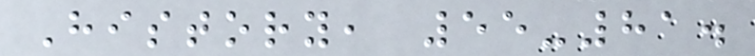History, 55-81.
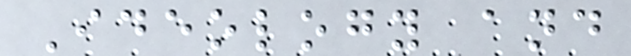Ideology and
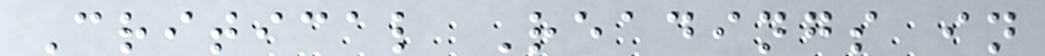Critical Readings in
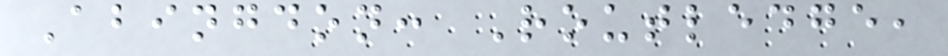Abingdon: Routledge,
